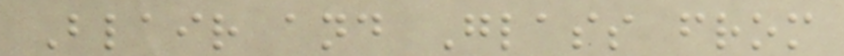Blair and Glass from
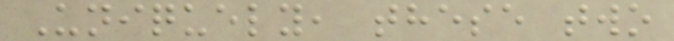Uniquely, these two
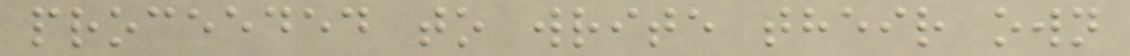proceeded to write their own
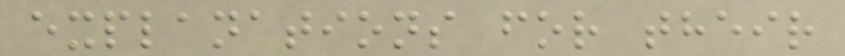explanations for their
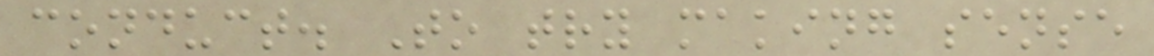conduct. To try making sense
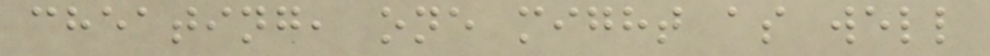cheating, one might as well
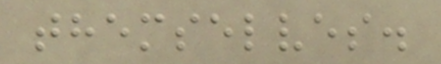themselves.
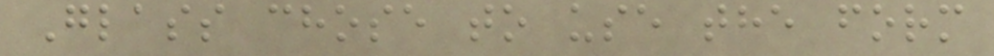Glass chose to use the form
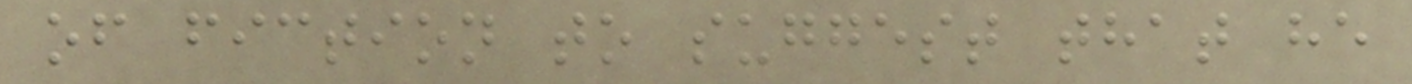of fiction to suggest that he
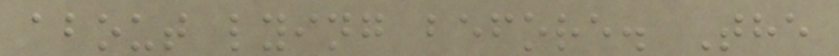about lying before. The
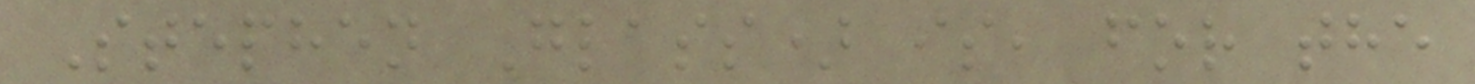Stephen Glass) is, for the
